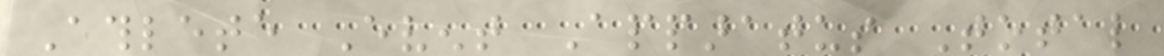Athlete Event Apparatus Total
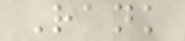Rank
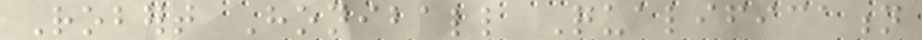Robert Honiball Qualification
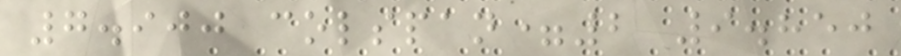7.900 colspan=2 9.850
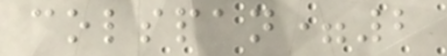colspan=2
